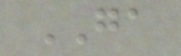GA
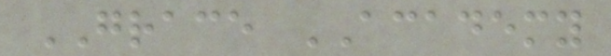GRACE ACADEMY
